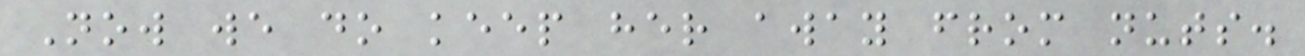Now we do keep her away from nuts.
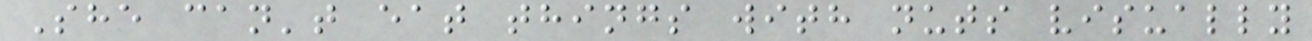She can't eat things with nuts visually
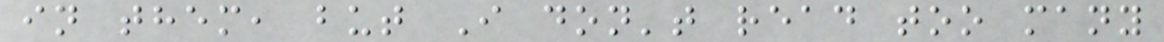in them, but I don't read too many
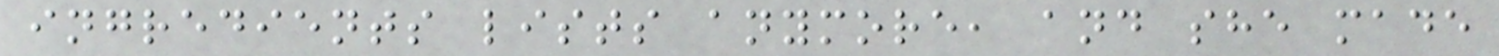ingredients lists anymore, and she made
